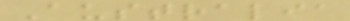Australia
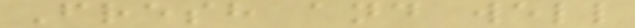Fresh and well
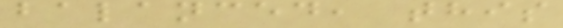balanced, this
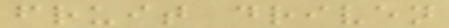fruit driven
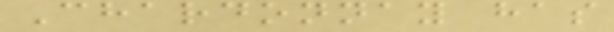Chardonnay has
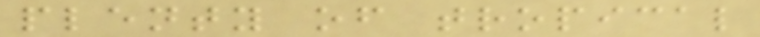plenty of tropical
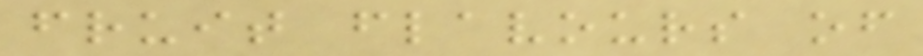fruit flavours of
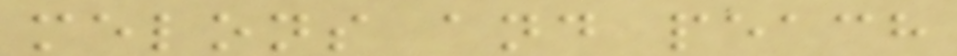melons and peach
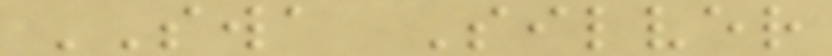SWA Silver
